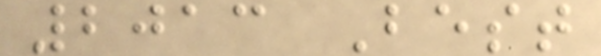2013 Best
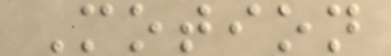Motion
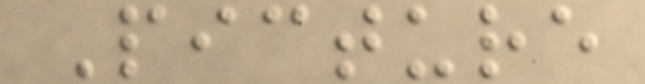Picture
